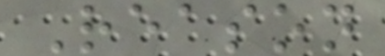Reason
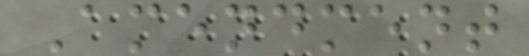Amendment
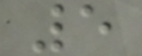5
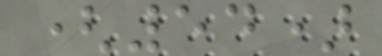(54)
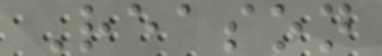Reason
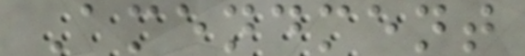Amendment
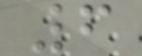6
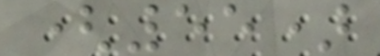(55)
